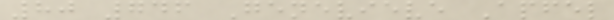80 746 Genevieve Apfel
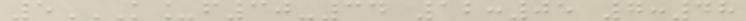5K_F30-34 12:05 7:48
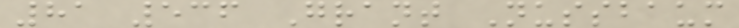81 536 Grant Nussbaum
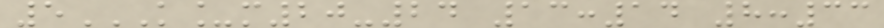5K_M20-24 13:14 8:33
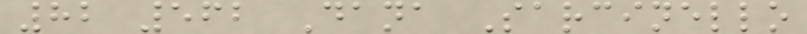82 562 Dana Sarcinello
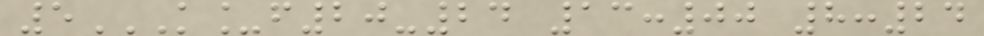5K_F20-24 13:00 8:24
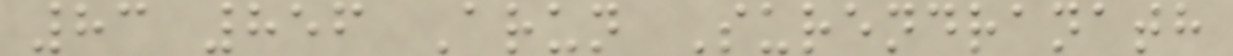83 856 Arun Surendranath
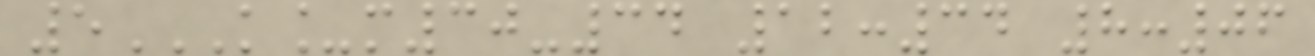5K_M30-34 12:34 8:06
